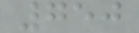750
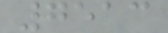7513
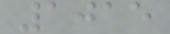1015
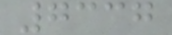7337
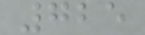725
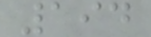194
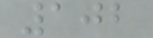102
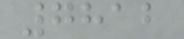7812
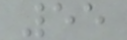55
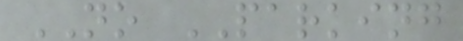NO PARKING
